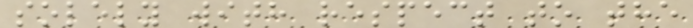solely with respect to the
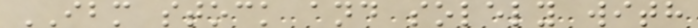IBM stock and solely with
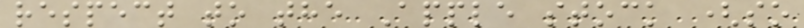respect to the Apple stock (so
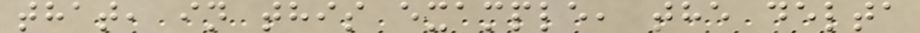that, in this example, the delta
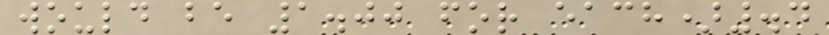would be 1.00 for each).4
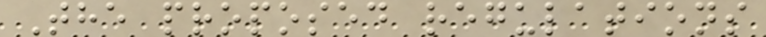The proposed regulations
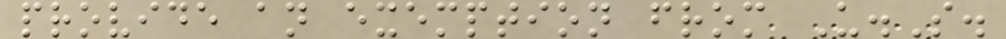provide an exemption from U.S.
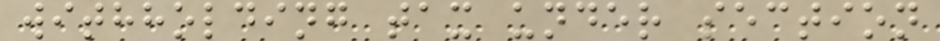withholding tax under section
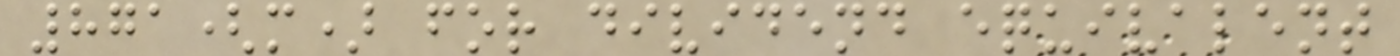871(m) for dividend equivalent
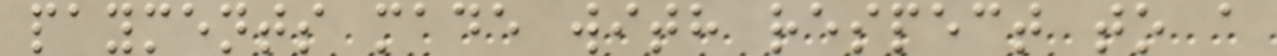payments made with respect to a
